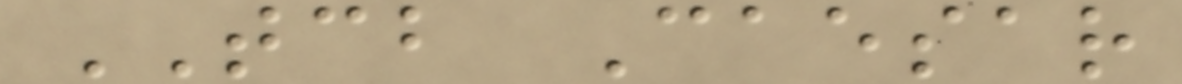TCB Caesar
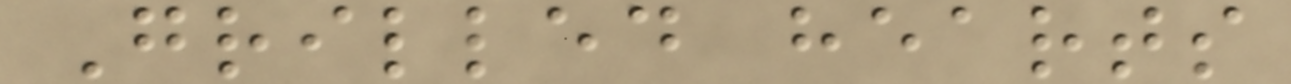Grilled hearts
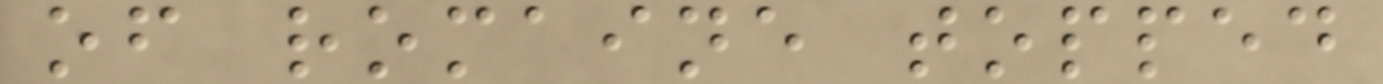of romaine topped
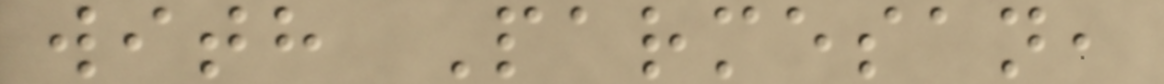with Parmesan,
